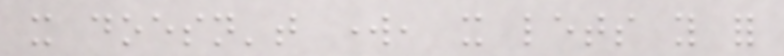it doesn't work, it lets you for
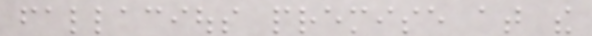fallacious premise at the
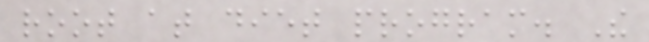root at diet program. The
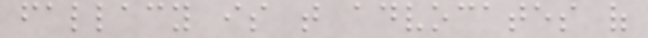fallacy is that advocates of
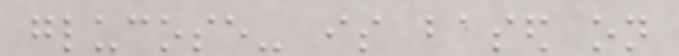glucose- is based on
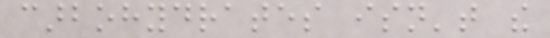carbohydrates isn't the
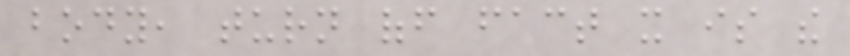body, turn off fact it is the
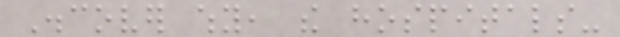Discover why, the hospitals-
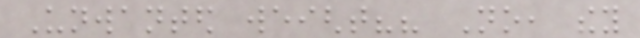Unwanted weight?? No, they
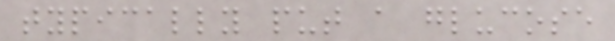typically put a glucose
